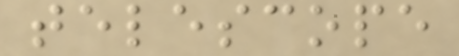telescope
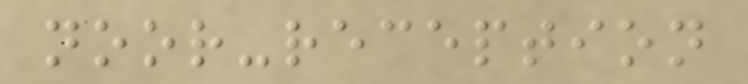noor-reception
